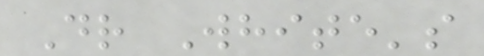Dr White's
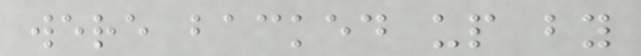were backed up by
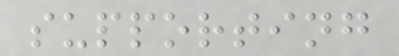supporting
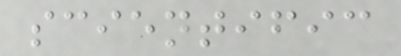scientific
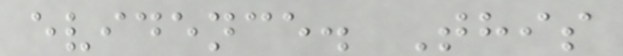evidence. This
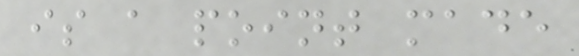is a point made
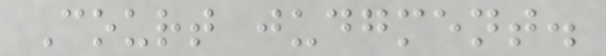Court judgment.
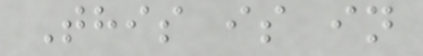This is in
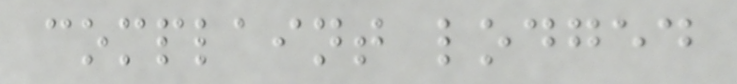complaint lodged
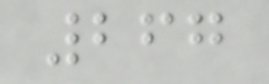267
